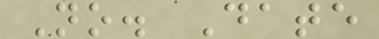No. Date
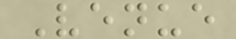Venue
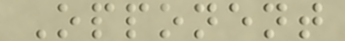Opponent
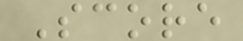Score
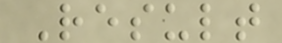Result
